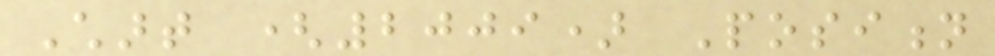Chart (2009) Position
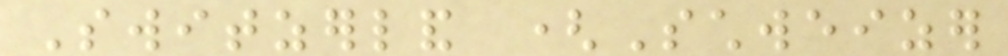Switzerland (Schweizer
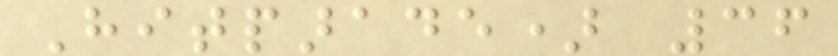Hitparade) 36
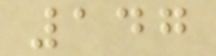147
